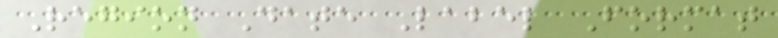Region Date Label Format
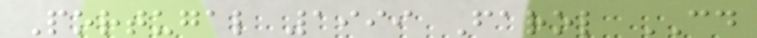Portugal 1999 Farol CD
